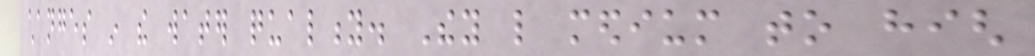changes in the water quality. They like medium to high
